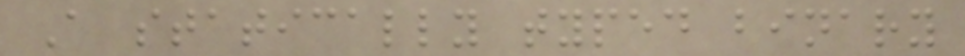A statically typed binary
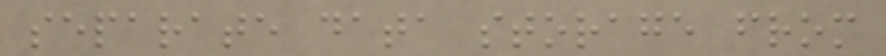separate data storage from
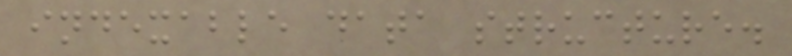indexable data structure.
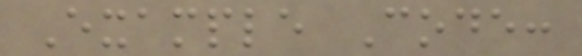Example Code:
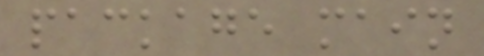package main
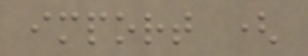import (
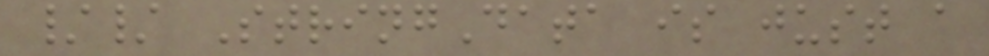// StringData is just a
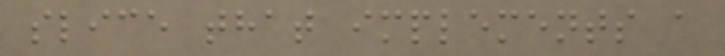slice that implements a
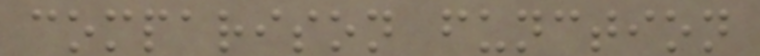comparison function
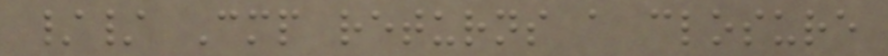// Cmp returns a closure
